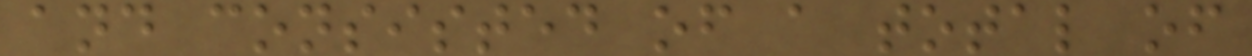and consisted of a total of
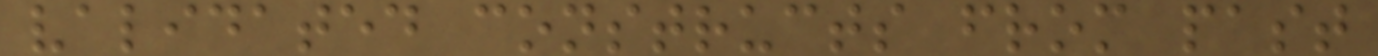validated constructs from past
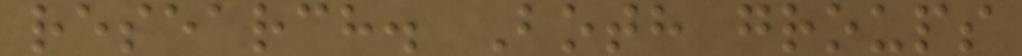research. Both groups
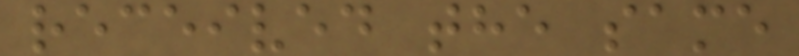received the same
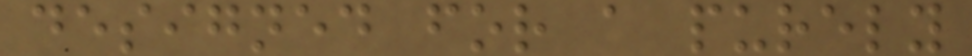designed for a purely
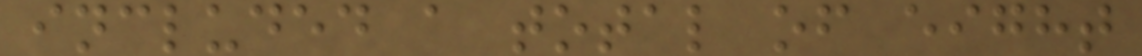included a total of eight
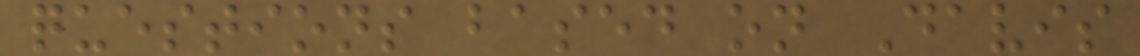questions based on Davis
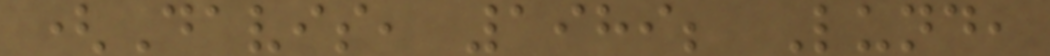(Davis, 1989; Lund,
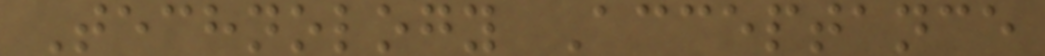Technology Acceptance
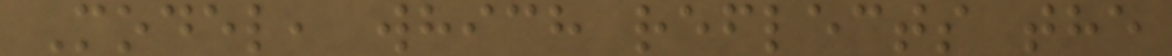Model, which reflects the
